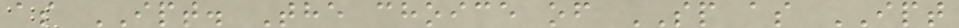as IPT. The choice of SP as IPT
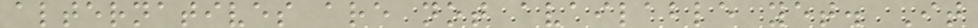alternatives are not available yet. It
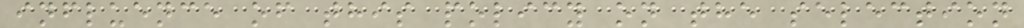influence of this policy on the selection
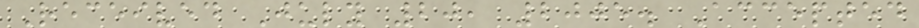Received July 20, 2005. Accepted
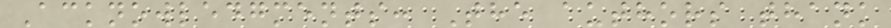Acknowledgments: The authors thank
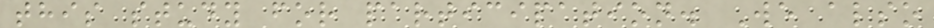this study for participation. We also
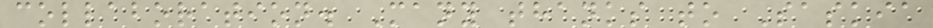collaboration. Many thanks to Saskia
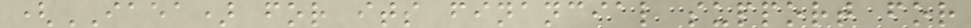(IAEA) for its financial support for
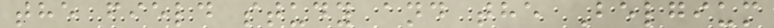the field study and the Belgium
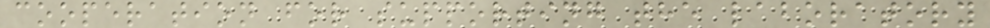cooperation for supporting the laboratory
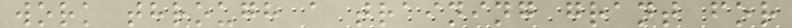work through a training grant for
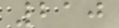210
